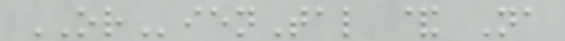ORienTal & Na
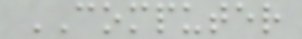COMPUTER
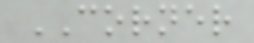CORNER
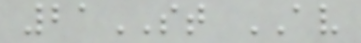21ST AV
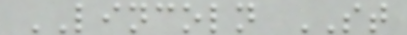LINCOLN ST
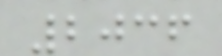2036
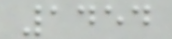1454
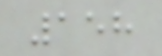158
